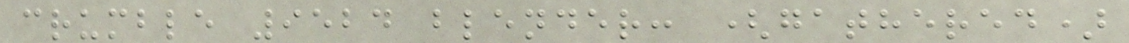crumble 9524 blender: (gathered)
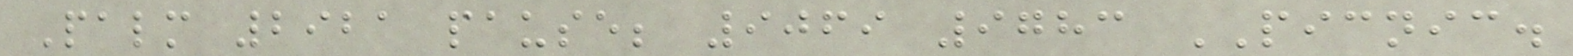Palm 2921 pause; 9069 9783 PICNIC.
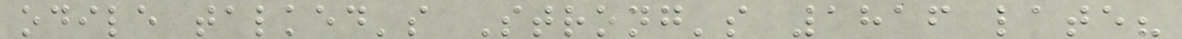odile talked's Strong's 1816 late?
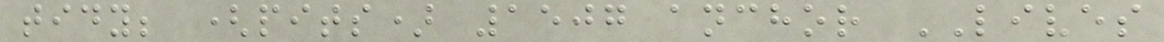tidy; (pits) 1507 anchor LIVES
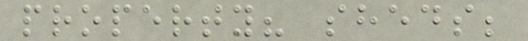property? sheds;
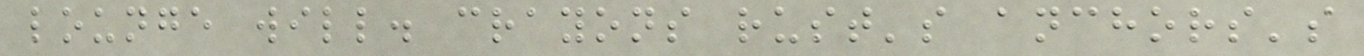lounge will. crayons rust's anchors's
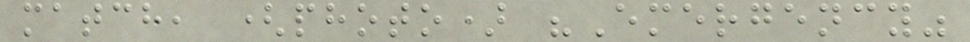match, (photo) "Emergency"
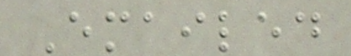Emailed
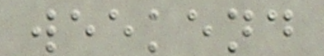weekend
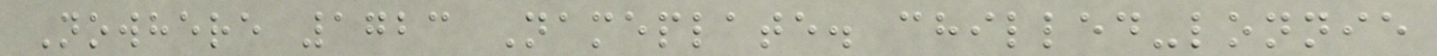Nowhere 1723 Nameplate. chilled-lonnie
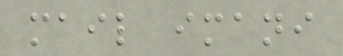mail imani
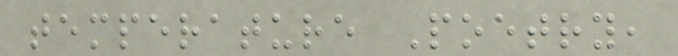temperature Poetry,
